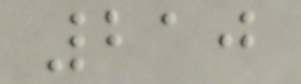210
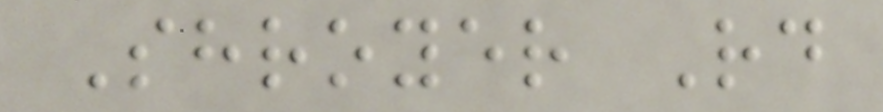Shroyer Rd
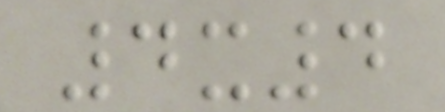4x4
